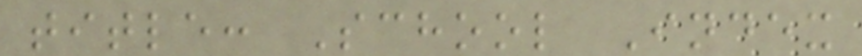title: School Index
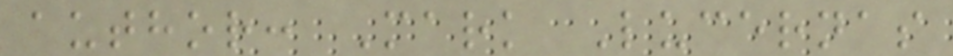author: Mark Lucernas
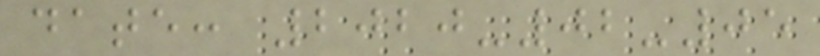date: 2020-02-05
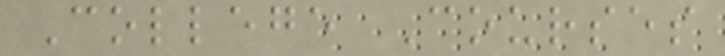College Courses
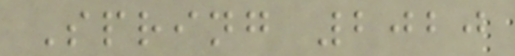Spring 2020
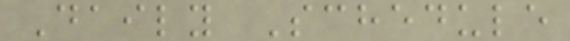Daily Schedule
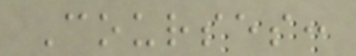Courses:
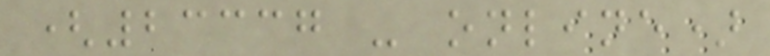(23337 - online)
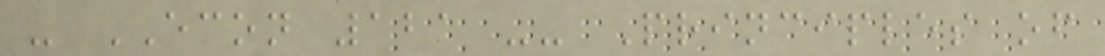- ECON 121 -- Principles of
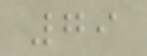79
